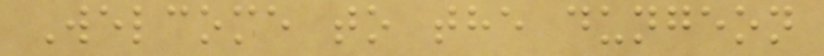Welcome to the dungeon
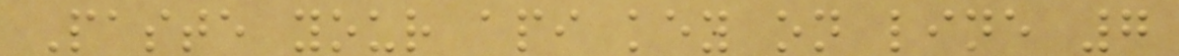Paste your api key on line 7
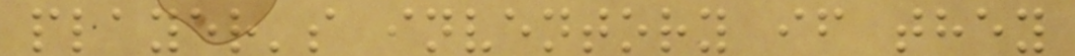player's inventory if they
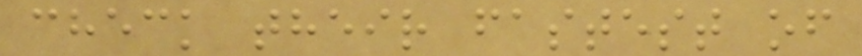check their fastest of
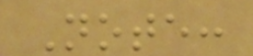Note:
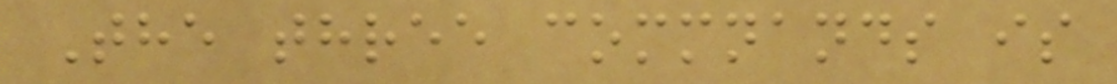The three commnands is
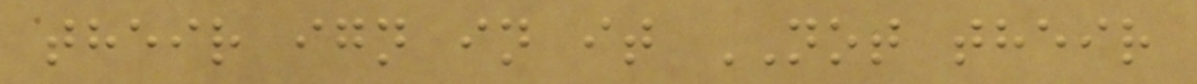their ign in it NOT their
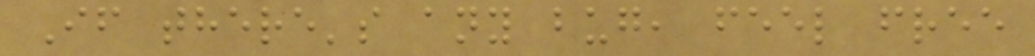If there's any bug, feel free
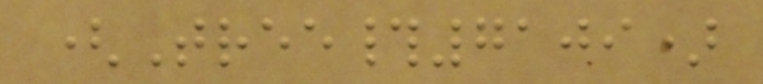(Tree#7109)
